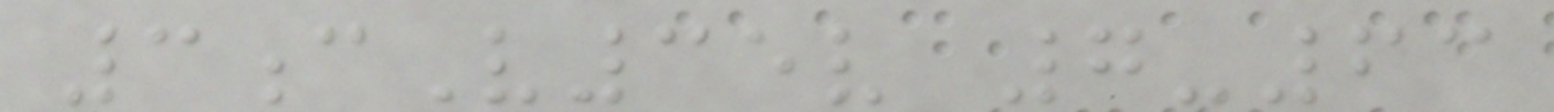3cV35v 7-63
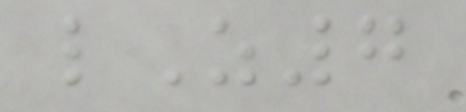lZ7
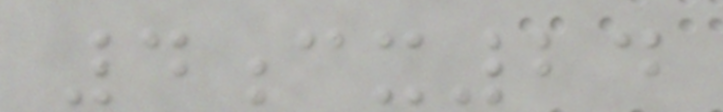4cx24
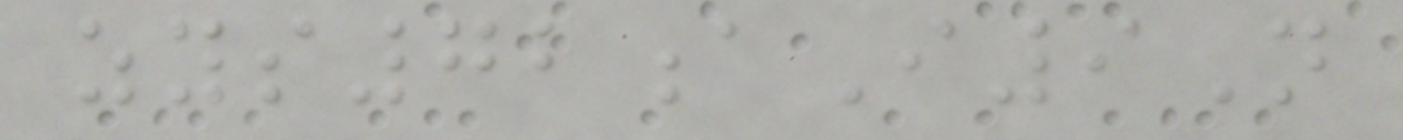zys72aI9N
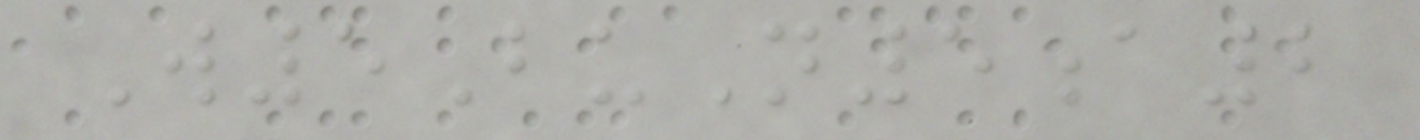W5BuN5a2
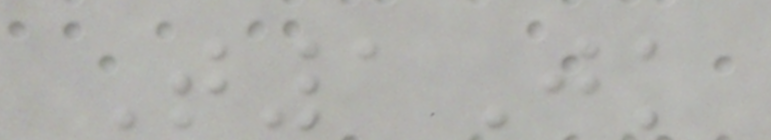T1Jk
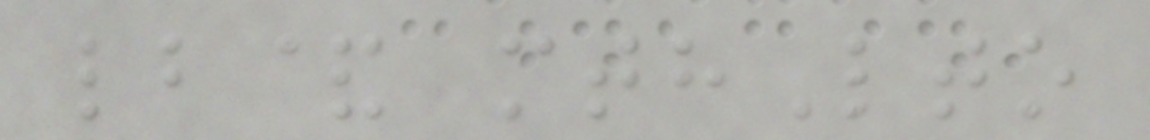lb& mthLto
